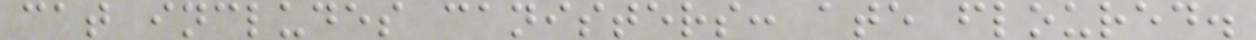cat includes canisters: ate floured.
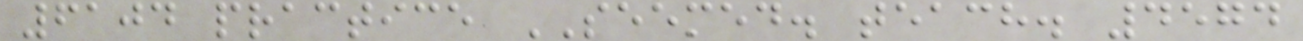6104 practice SEEMED. teach. 4574
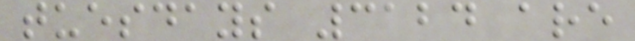tuesdays 3124 are
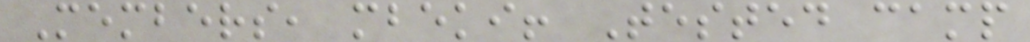Members, mbeki! Tested camp
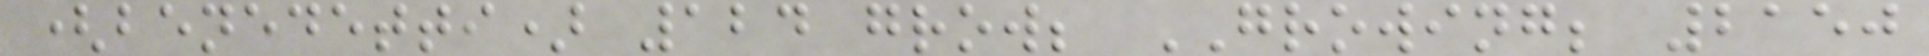(benedetti) 124 grow; GROWING; 2150
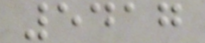5417
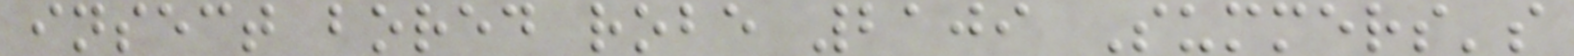insect bored robe 2109 Summers's
